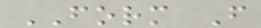FORM F
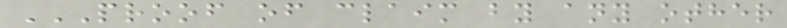PROOF OF CLAIM BY ANY OTHER
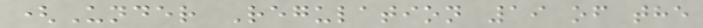(Under Regulation 19 of the
